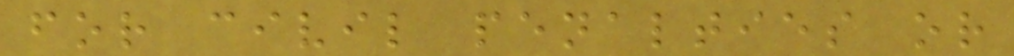for civil penalties or
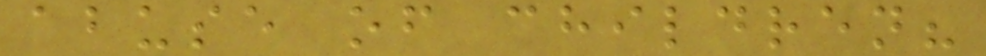abuse of children?
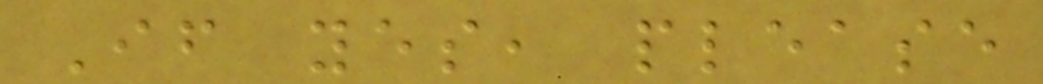If yes, please
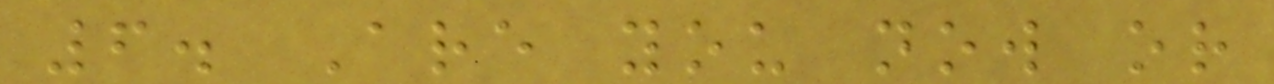6. Are you now or
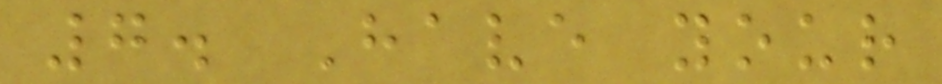7. Have your
